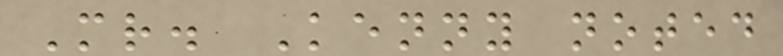Mr. Kenny noted
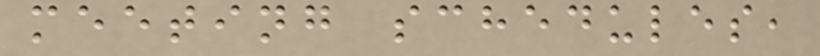meeting schedules,
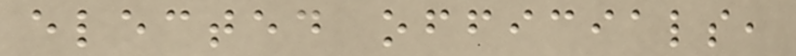elected officials,
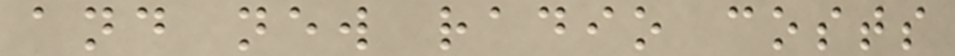and new radio costs
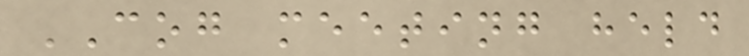COG meeting held
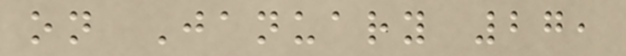on January 27,
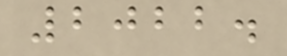2022.
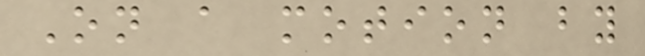On a motion by
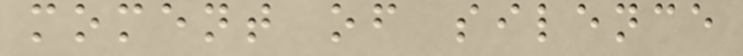moment of silence
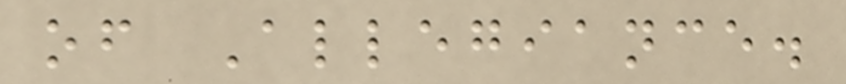of Allegiance.
